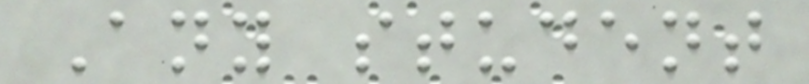Any student
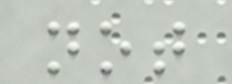not
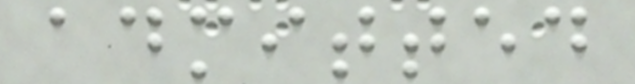admitted
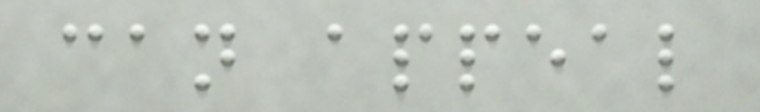can appeal
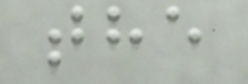the
